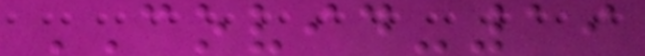COVID-19
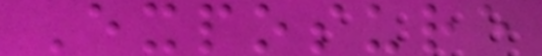Exposure
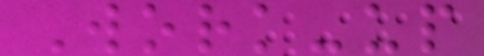Work-up
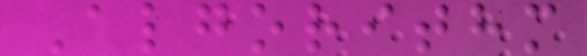Algorithm
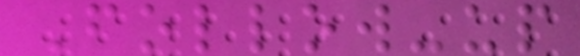Follow-up
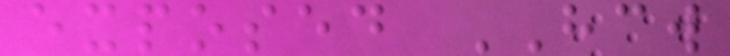exposed HCW
